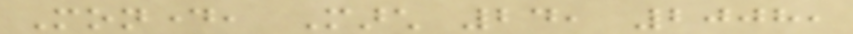Monday, March 24, 2008,
